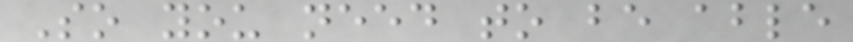So you need to be able
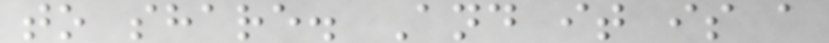to share. And it is a
